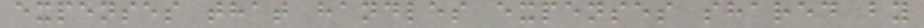expenses that handles expenses shared by
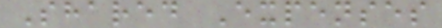Shared Expenses
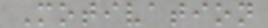Motivation
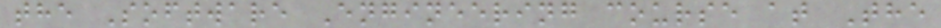the Software Engineering course at The
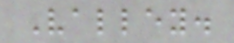Valley.
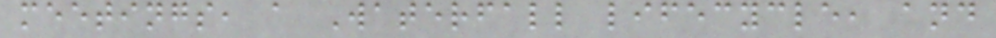meetings, a Waterfall lifecycle, and
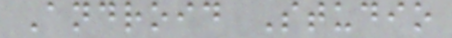Android Studio
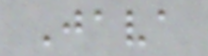Java
